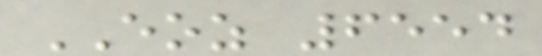EOZ 6554
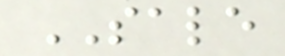SALE
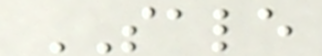SALE
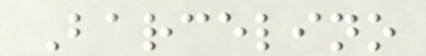Barcelino
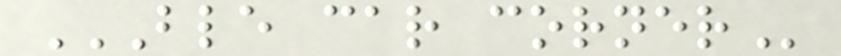BLE CAR CORNER
